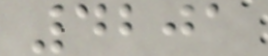4201
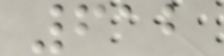612
